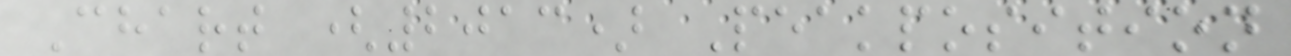Chart (2013) Peakposition
